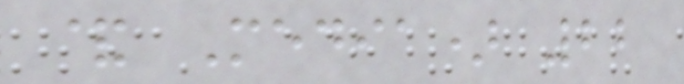& Media) 22
